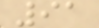91
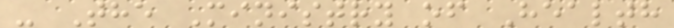- The Ministry of Health
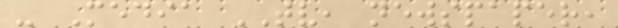- Media TV, newspaper,
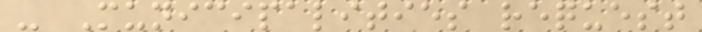- Municipalities request
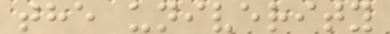the univerity
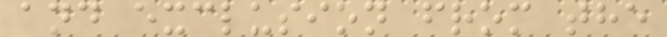and exclusion from the
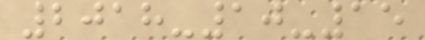2018-10-15
